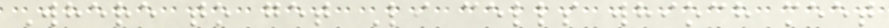Where to get Li cells whioch meet
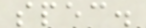spec.
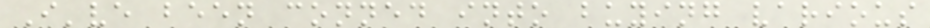I've been conned into buying various
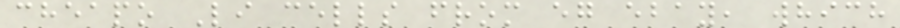cheapo Li cells from eg ebay, which
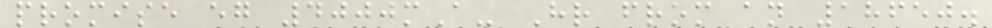promise eg 4000mA- Hr from an 18650.
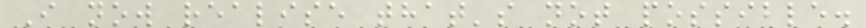I now realise that's not possible.
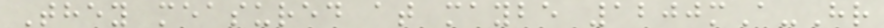They measured at maybe 1200mA-Hr
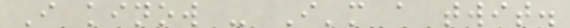I kinow - I'm a twit.
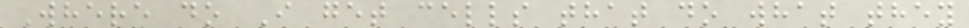Where do I get cells that do what they
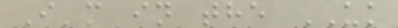I'm in the UK
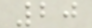20
